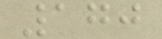170
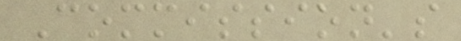Commission's
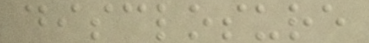disclosure
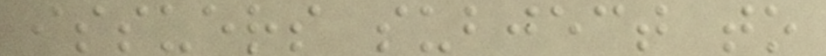issuers subject to
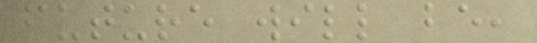future will be,
